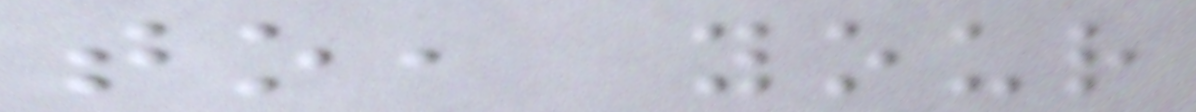to, your
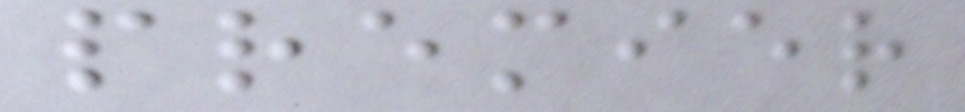premier
